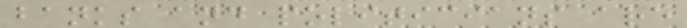banks and politicians are
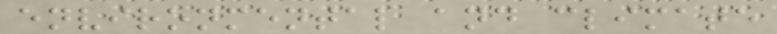environmental and climate
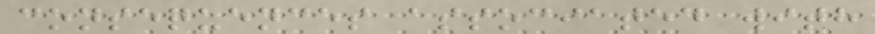consequences associated with
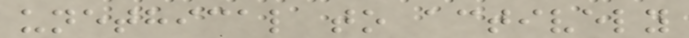unethical to actively
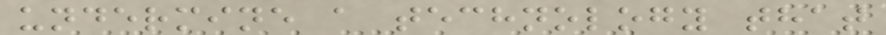undermine a technology that
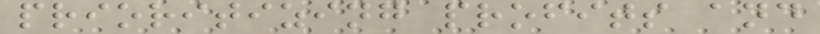prioritizing profits and
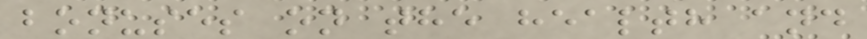bonuses on the health and
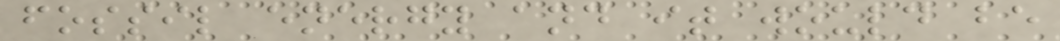fossil energy and it would be
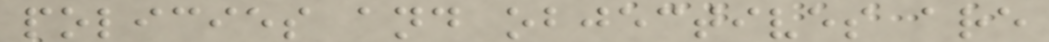policies and objectives are
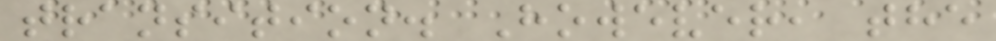transition. However, the
